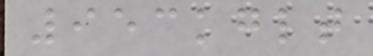953kglt
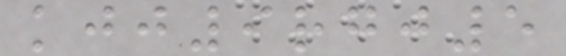kjj9rgj5
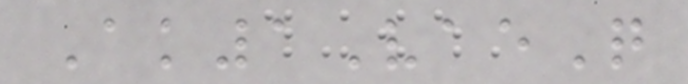Ak1VaeQ
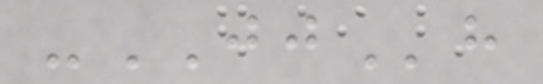-JJh
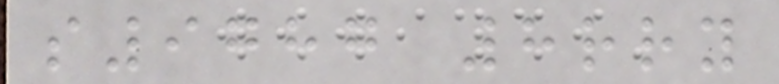s9787 8rry
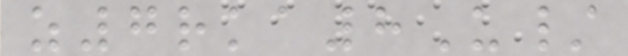z7rka8U/
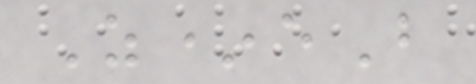Z*eB
